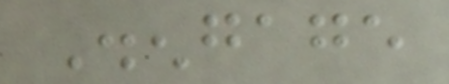Disengage
